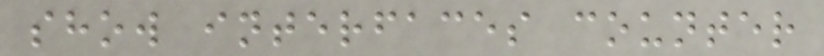show interfaces counter
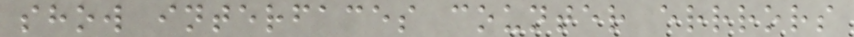show interfaces counter errrors
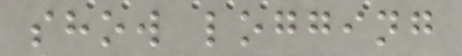show logging
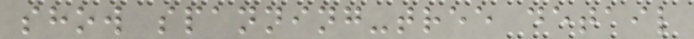show spanning-tree detail
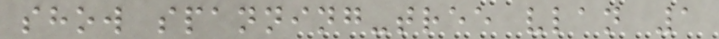show spanning-tree vlan 1
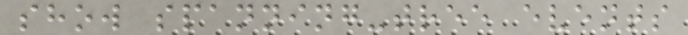show spanning-tree events
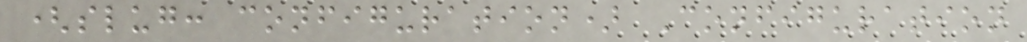(slug: configuration) Configuration
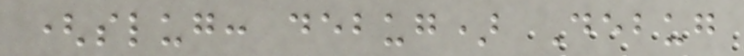(slug: debug) Debug
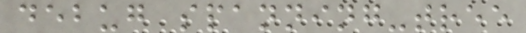debug spanning-tree
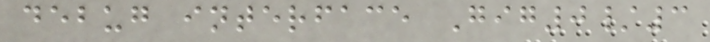debug interface Gig0/3
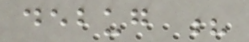debug ?
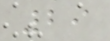29
